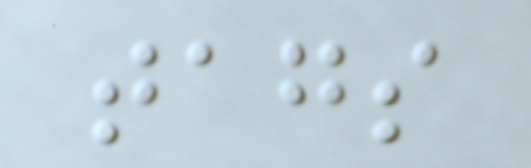tags
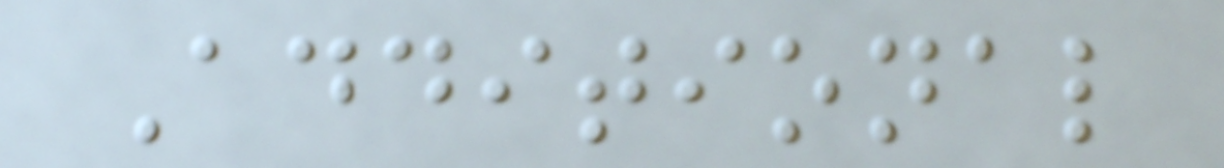Additional
